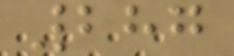287
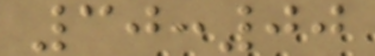30:00
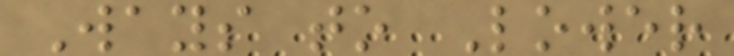Ways to Lower
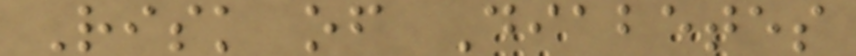Risk of Diabetes
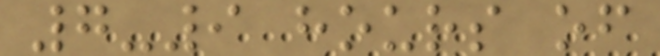7-9 hours of
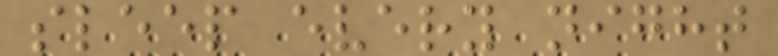sleep every night
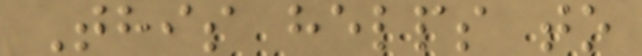This helps to
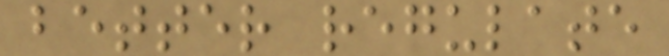better regulate
